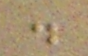.
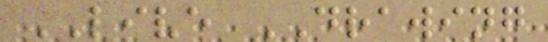LIVE DRAWING
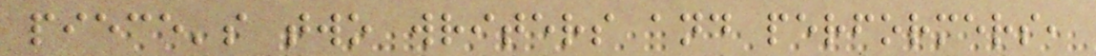piece's two writers and performers,
